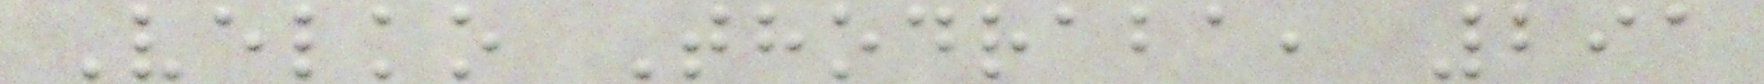Velko Thodraba, 291
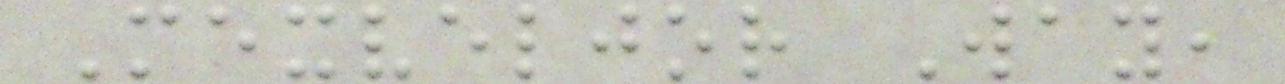Mexveljor Way,
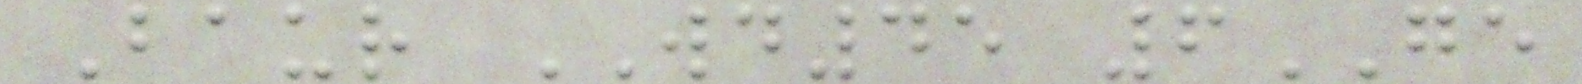Baur WD45 6GE
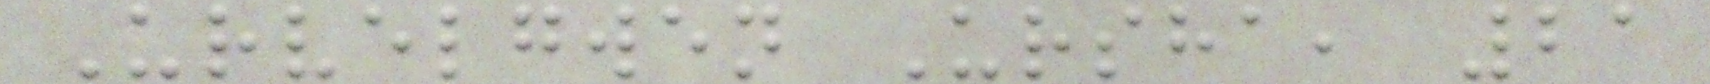Urvelgwen Ursha, 21
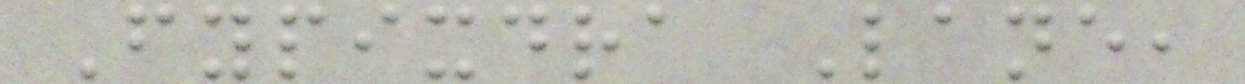Fypixdra Lane,
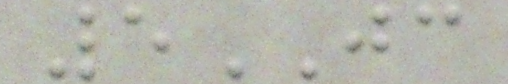5JC
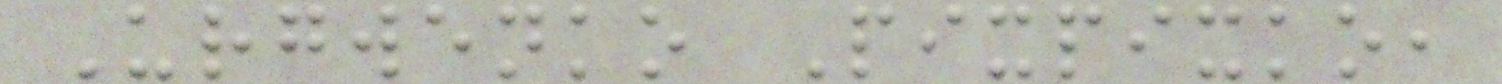Urgwenko Pixpixko,
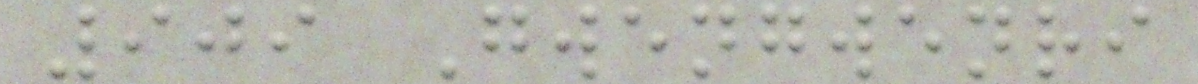909 Gwengwenri
